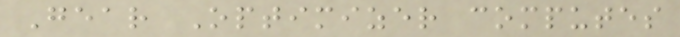Gear Optimizer computes
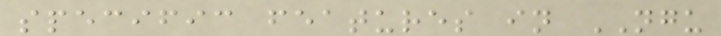specific features in NGU
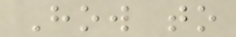How to
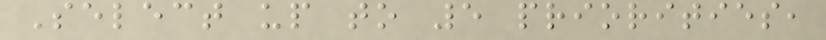Select up to 5 priorities,
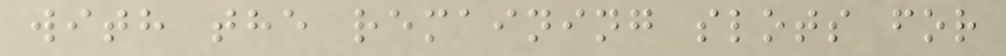with the remaining slots for
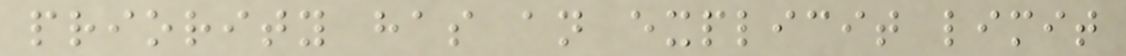priority has an explicit limit
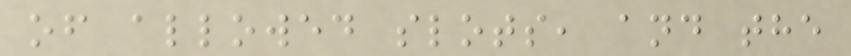of allowed slots, and the
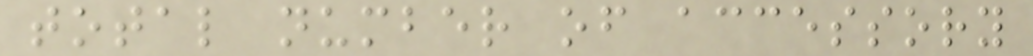total number of accessory
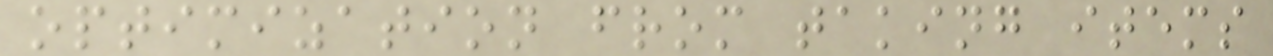optimization from taking items
